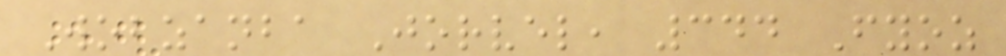Wobzanba Jorvel, 344 Fyoz
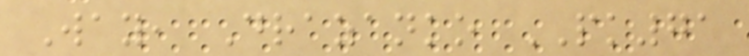Way, Drazanko PK71
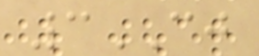3CJ
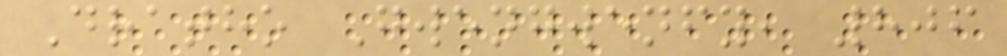Dratho Gwengwenfy, 806
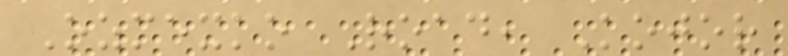Ozmexko Road, Kojor
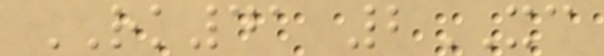RK41 2XC
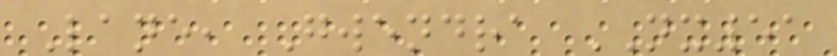Lane, Gwendra NX51
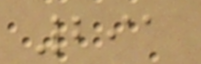291
